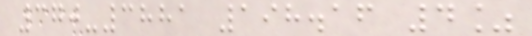370-3881 198.16 4%
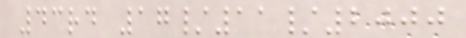43rd 17/11/2000
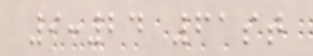9:24 61st
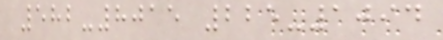582-8015 225-1094
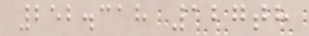252.318 127th
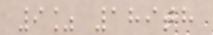9% 189th
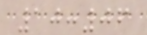10:06
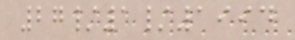27/1/1994
